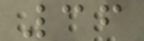36
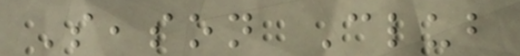Season Club
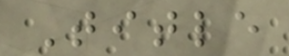Title
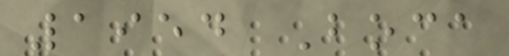1954 Boca
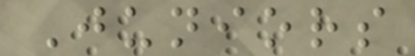Juniors
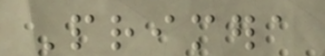Primera
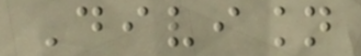Division
